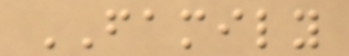FAMILY
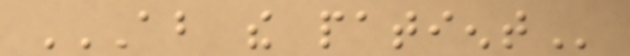ABOUT THE PATIENT
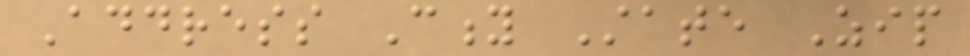Address City State Zip
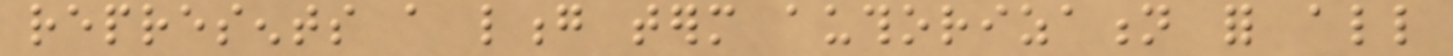represents a long term authorization for all
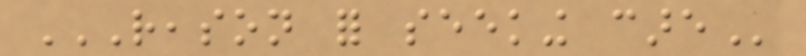REASON FOR SEEKING CARE
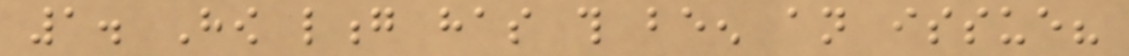1. How long has this been an issue?
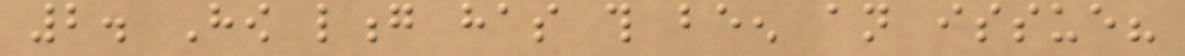2. How long has this been an issue?
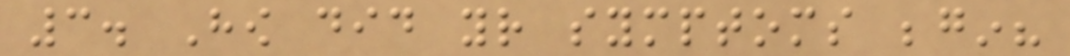3. How did your symptoms begin?
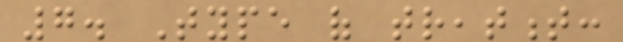7. Type of treatment:
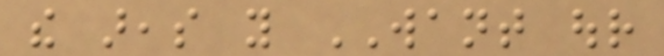the areas you WANT our
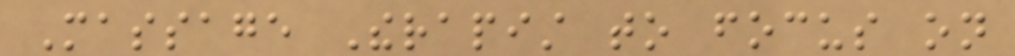Massage Therapist to focus on
